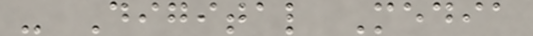- Digital Media
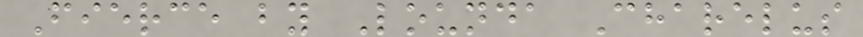Fierce by Lounda Charelus
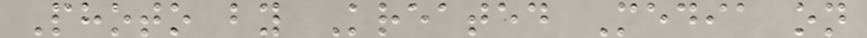Photo by Kreated Media on
